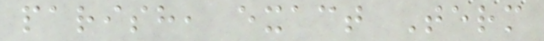parish, exact Term
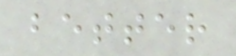better
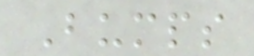Bumps
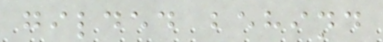gilded behind
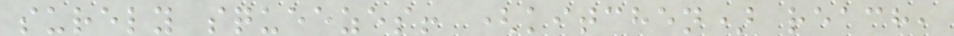surely squeezes! (kitchen) reach,
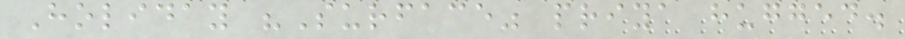Holiday "Surface" priya hugged.
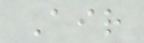Air
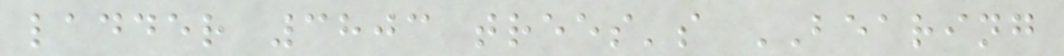ladder 3803 trees's BEARING
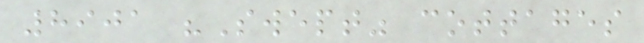8901 "Swept" cottages
